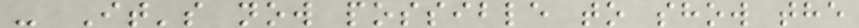- It's now possible to show the
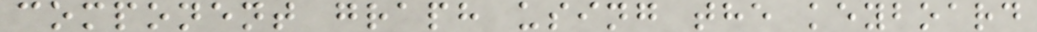component graph using the keyboard
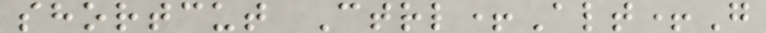shortcut Ctrl+Alt+G
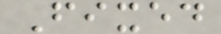Fixed
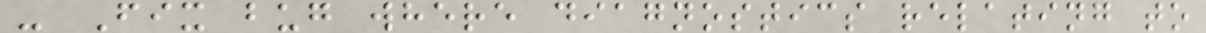- Fix bug where diagnostics relating to
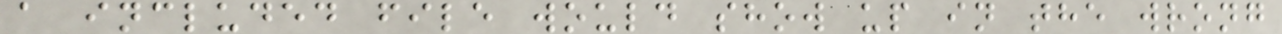a included file would show up in the wrong
